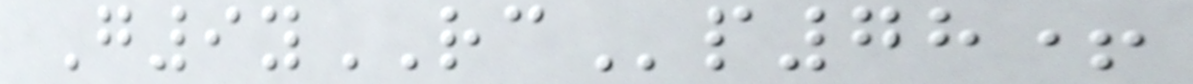G9yRCp78+
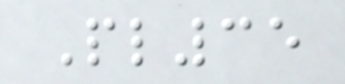Pl35
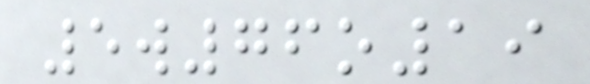5w76o19
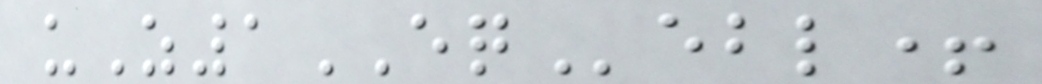uZ1EQebl+
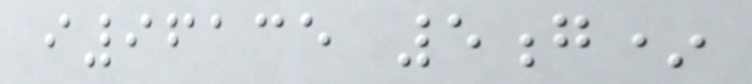i96135 5g*
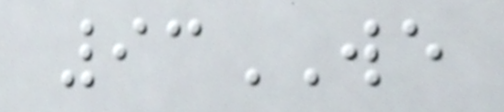93WE
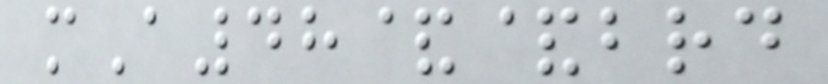mA48&&brd
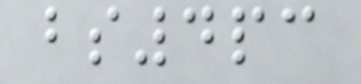bs4pc
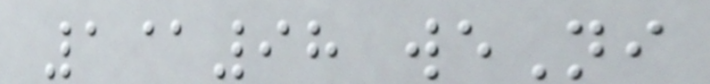1@98 weNi
